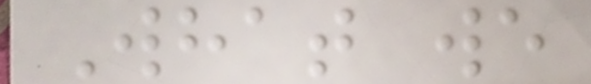What we
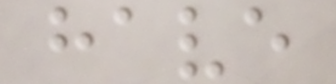have
